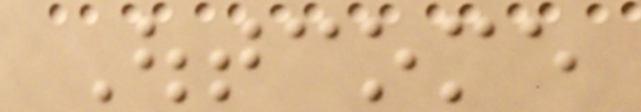Outcome
